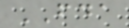FDA
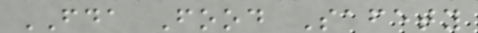FDA Food Safety
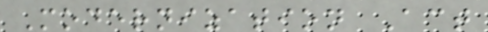Modernization Act
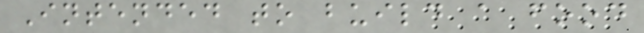Intended to build a food
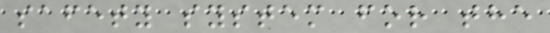safety system for the
